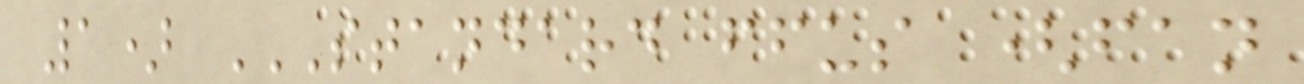1) STANDARD FFUS (FAN
